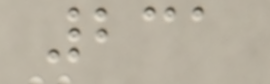231
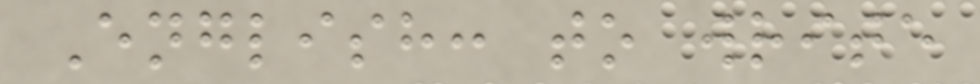English: to write
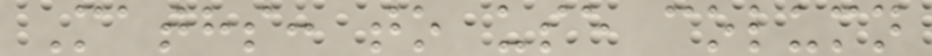Maths: to use column
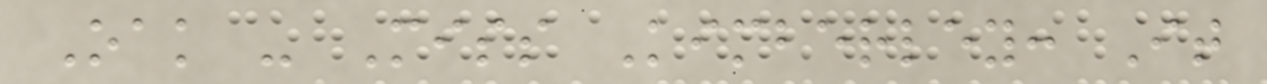Oak - Miss Kimberley: It
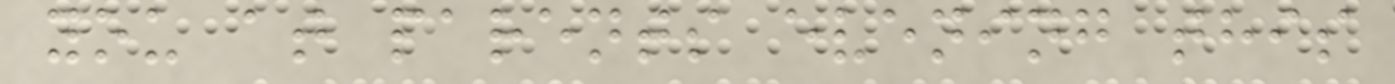you at parents evening this
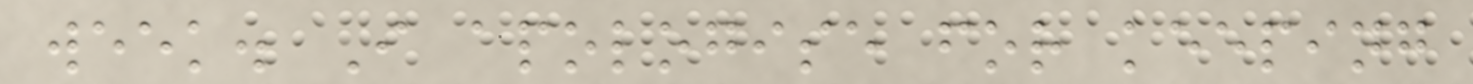week. I apologise for keeping
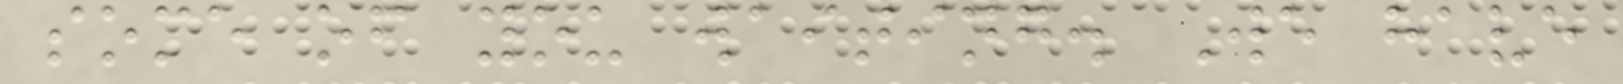some of you waiting. We have
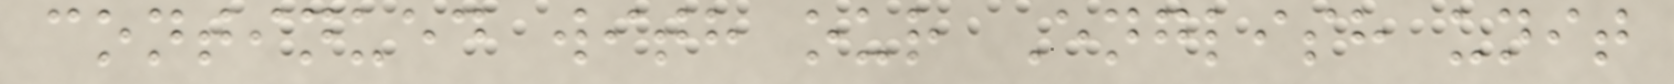continued with our English unit
